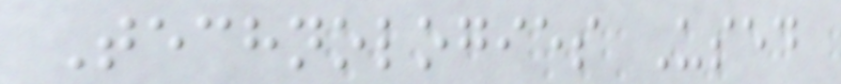Technologies Used
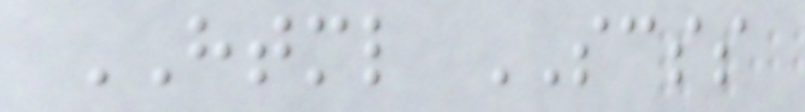HTML SCSS
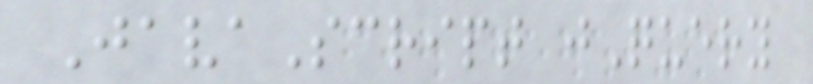JavaScript jQuery
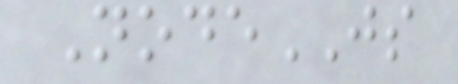NodeJS
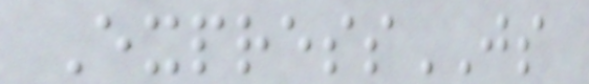ExpressJS
